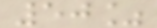50%
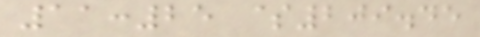11:25 $209.45
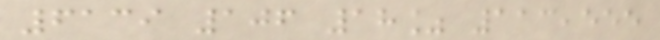6139 106 18% 113,555
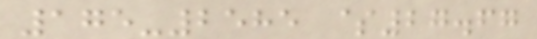175-2585 $27.67
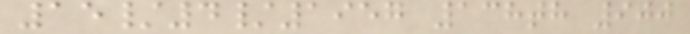15/4/1957 138th 900
